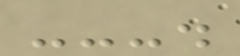---.
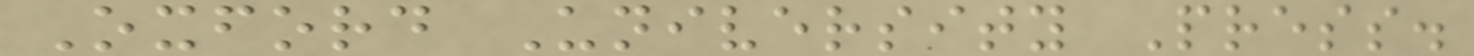Oxford University Press.
